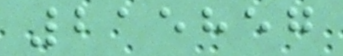215857
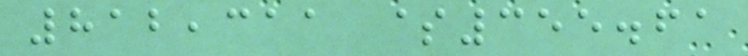812,311 $355.61
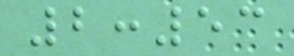2:53
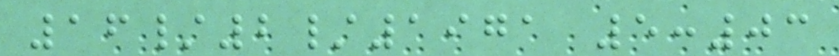16/2/1971 5:03
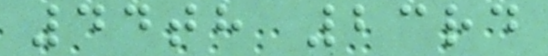44th 23rd
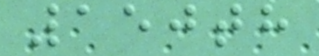150th
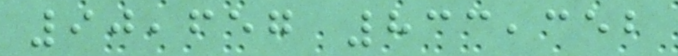90,657 833,352
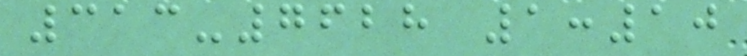313-7628 1:10
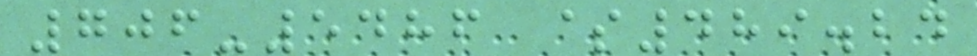706-5486 $489.24
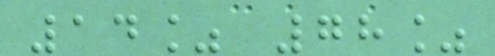14% 78%
